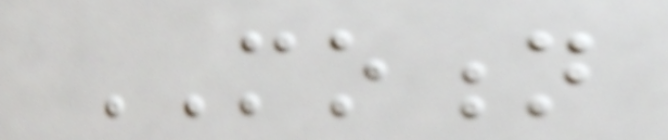MOTION
